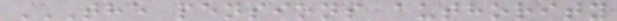THE PENSIONS AUTHORITY
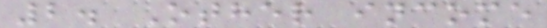2. Other income
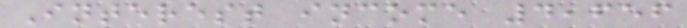Interest income 4,656
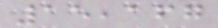15,167
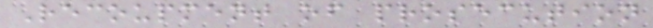Recoupment of prosecution
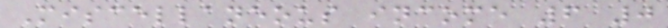Miscellaneous income 6 0
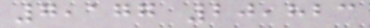7,177 20,823
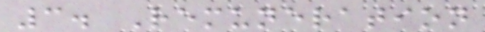3. Remuneration
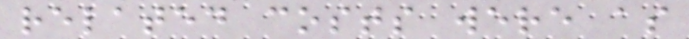related costs were as
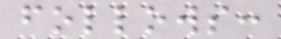follows:
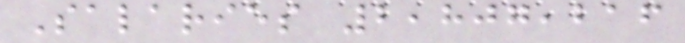Salaries 2,807,216
